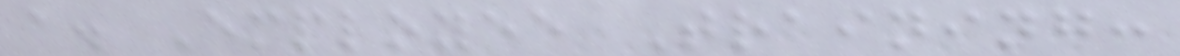a. Employee Training:
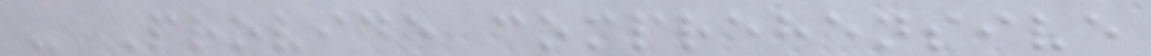- Provide comprehensive
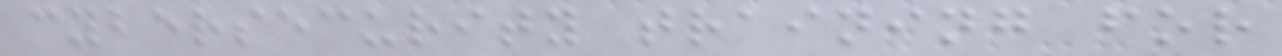cybersecurity training for
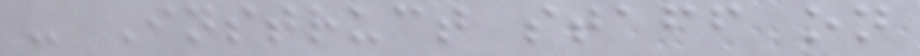- Instruct staff on
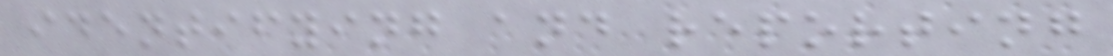identifying and reporting
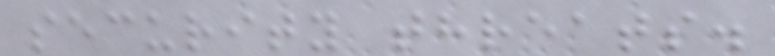security threats.
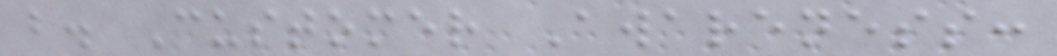b. Customer Awareness:
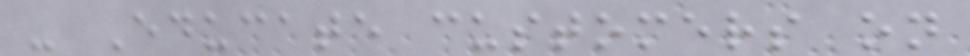- Educate customers on
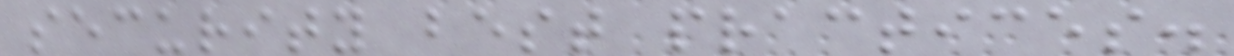security best practices.
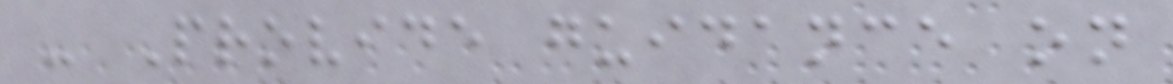- Provide guidance on
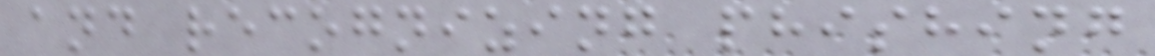and recognizing phishing
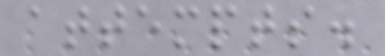attempts.
